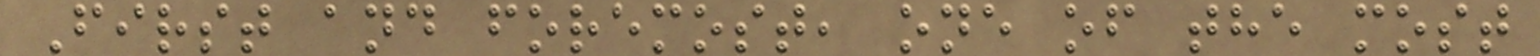First and foremost, one of the most
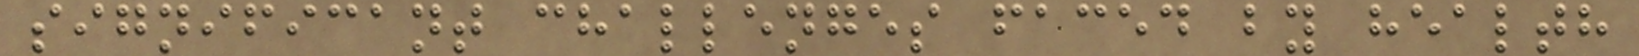significant challenges faced by health
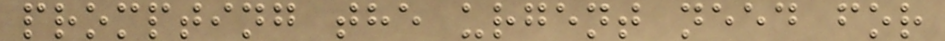prompting the urgent need for
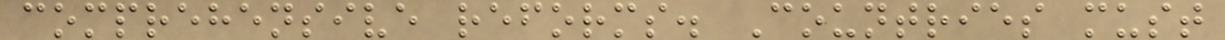comprehensive reforms. Countries must
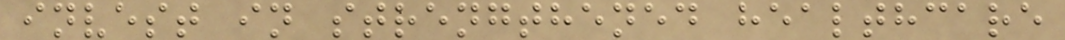invest in strengthened healthcare
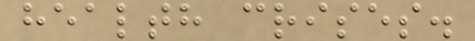health crises.
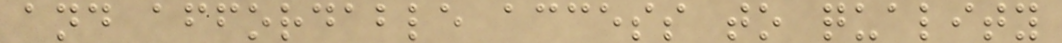and affordable access to quality
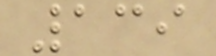139
